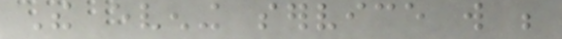The evening service will be
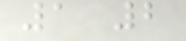1 2
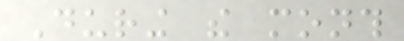During the month
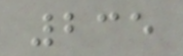235
